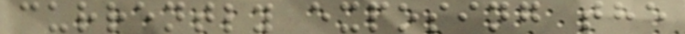currently exposing the
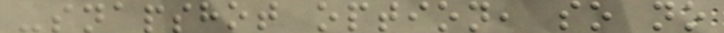-snapshot option, so no
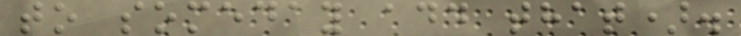to someday add that).
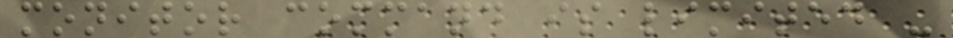monitor command is limited -
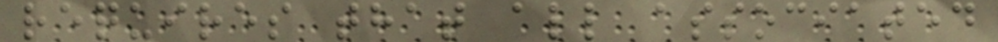requires that all associated
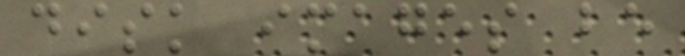disk images be
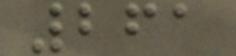261
